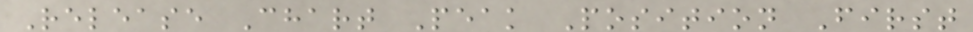Release Chart Peak Position First
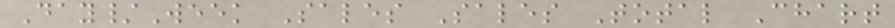Day/Week Sales Sales Total Chart
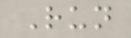Run
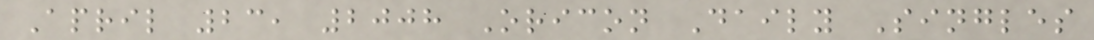April 23, 2008 Oricon Daily Singles
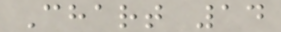Chart 14
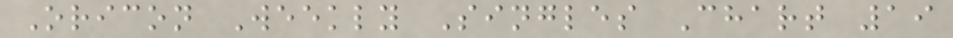Oricon Weekly Singles Chart 19
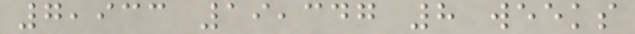7,933 19,347 8 weeks
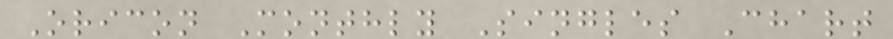Oricon Monthly Singles Chart
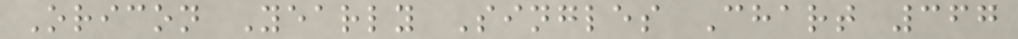Oricon Yearly Singles Chart 367
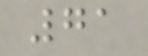71
